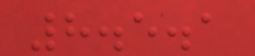8.5.1
